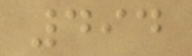494
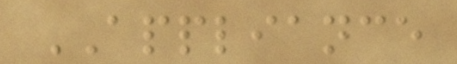APPLIANCE
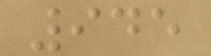945
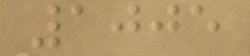1005
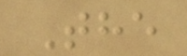The
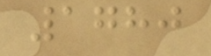1780
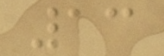13
